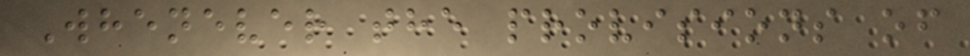Whenever the provisions of
